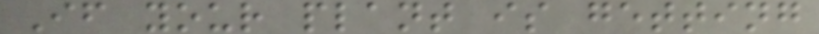If your plant is getting
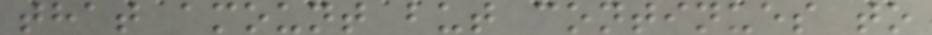that amount but continues to
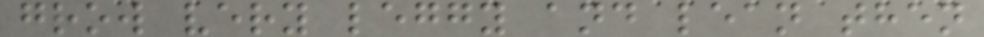grow very leggy and lean then
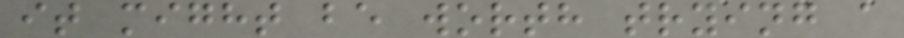it might be worth trying a
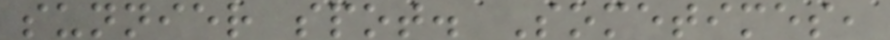sunnier spot. Sometimes,
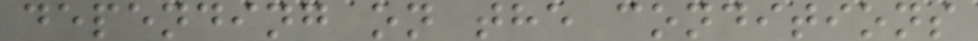depending on the conditions
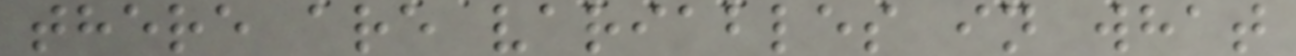there are variables in what
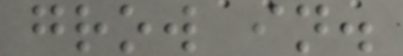grow in.
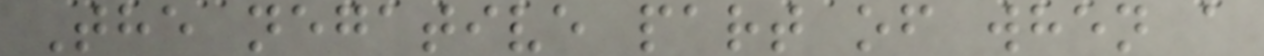The negative part of when a
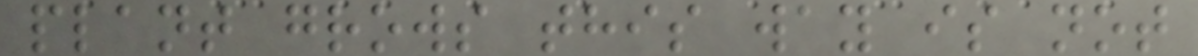plant grows this way is not
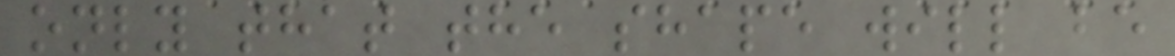only that the shape will be
